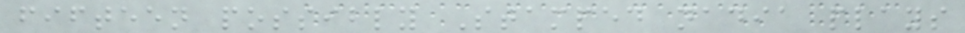fifteen possibly Stamped nadia plays
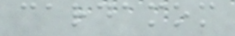cardamom
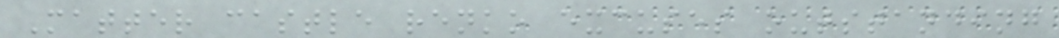Matter castle renko excuses outstanding
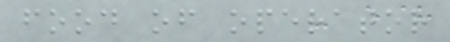food of operator
